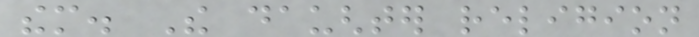them. The daughter religion
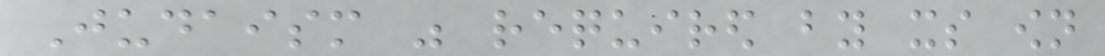Judaism was required by its own
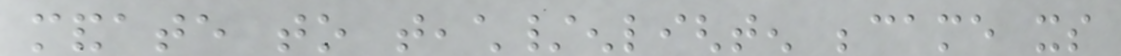mandate to teach/enlighten became its
